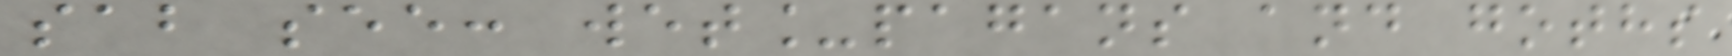sab see: wet_pagans and goths
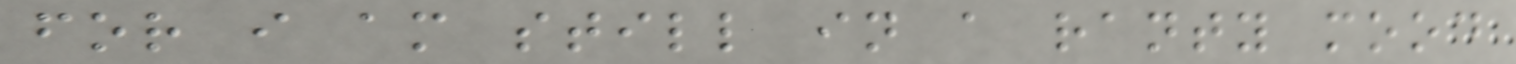for i am still in a ranty mood
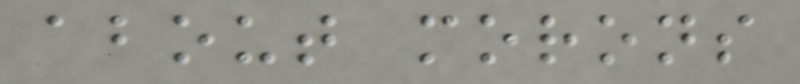about morons
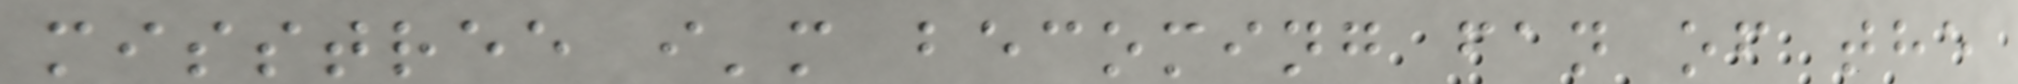misstree i'm becoming fan of the
